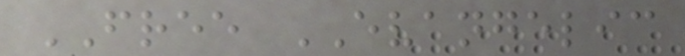FREE EVANGELIC
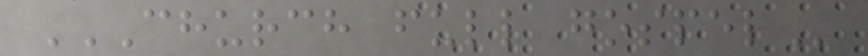CHURCH FULL GOSPEL
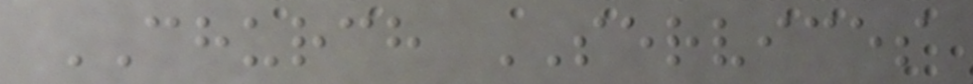CHURCH SERVICES
